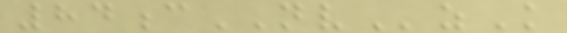84cNVzK
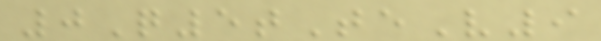0Q5tTeV9
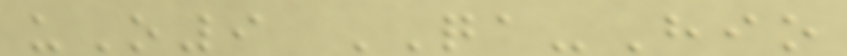uO9 QA-Hio
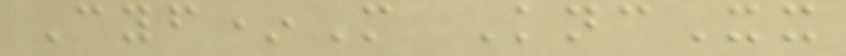Cyf*M KncXx
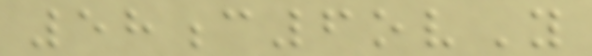58c6ovY
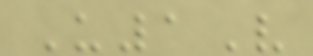U1V
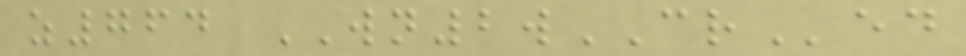z764 WN2wCRed
